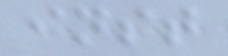inst
